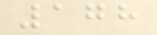178
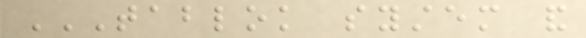TABLOK SYSTEM AND
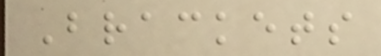Brackets
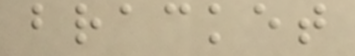bracket
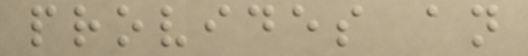provides an
